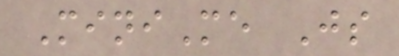MiniMe Js
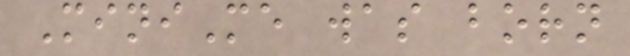MiniMe was born
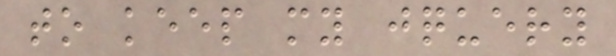to keep my jquery
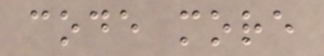code more
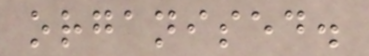organised.
